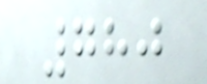780
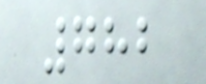782
